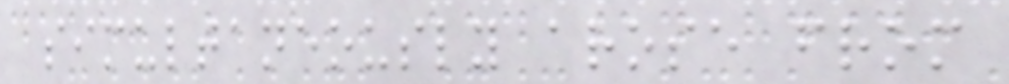simultaneously arose from
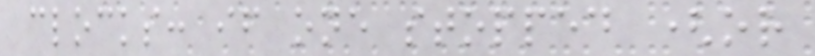clocks: if one stopped (or
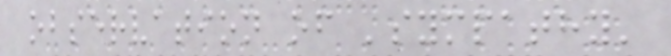observation of 'sympathy'
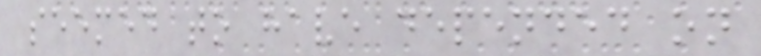seemed to have depended on
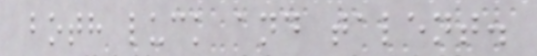both luck and talent.
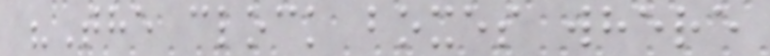"The clock boxes where
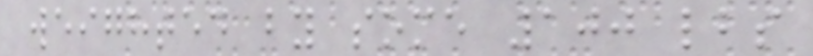weighted by some 100 lbs
